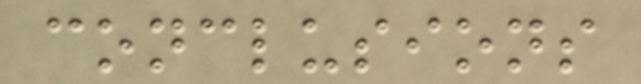conclusions
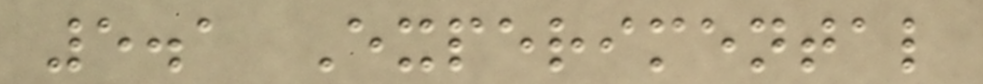5.1 Experimental
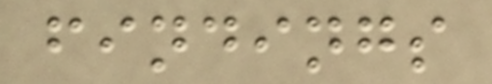findings
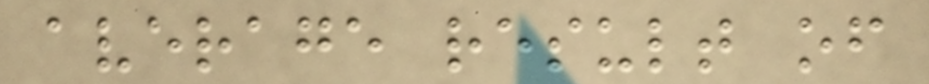average result of
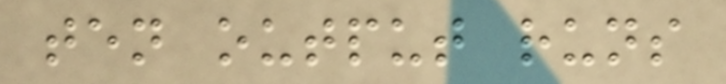ten output runs
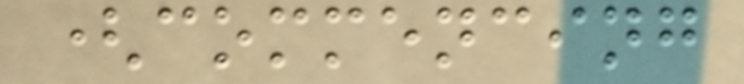(commencing
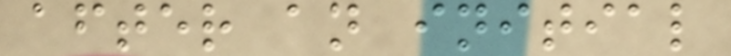after an initial
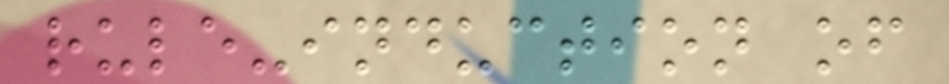rule-induction of
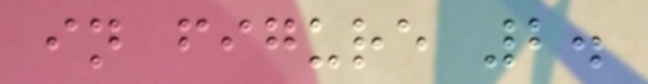in figure 2.
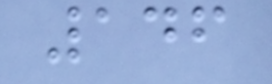146
